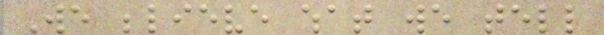We believe what we tell
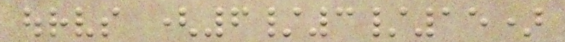ourselves (6/3/15)
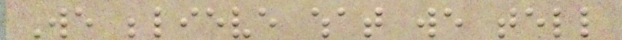We believe what we tell
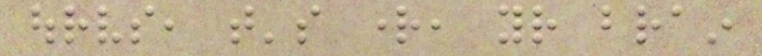ourselves, that's right, your brain
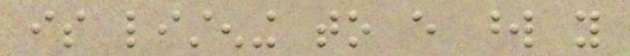is listening to every word you
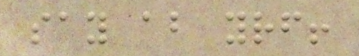say about yourself!
